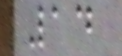14
